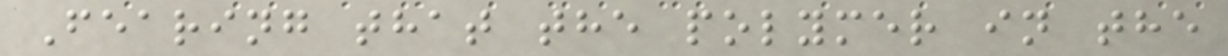Fearing that the polymer in the
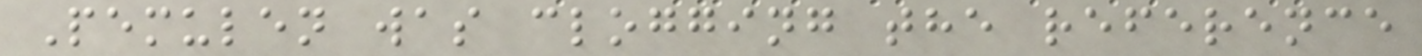Pemulen was clogging the reference
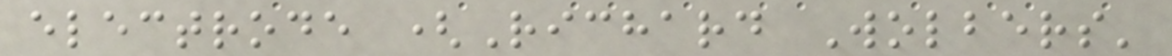electrode (Richard Wolbers'
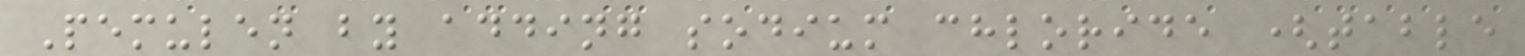Pemulen by adding sodium chloride (table
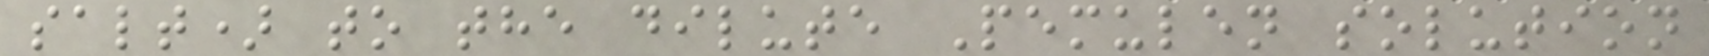salt) to the dilute Pemulen solution
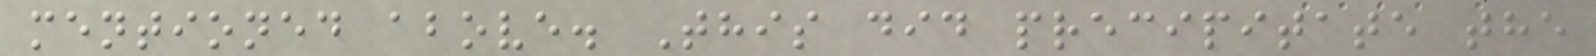mentioned above. This did precipitate the
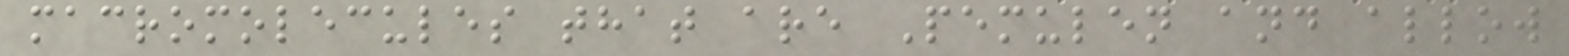macromolecules that are Pemulen and allow
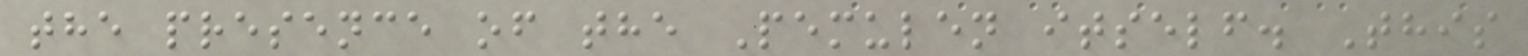the presence of the Pemulen itself. This
